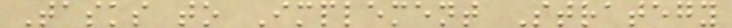Tasks to Implement Strategy
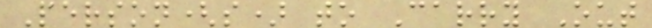Person(s) to Carry Out
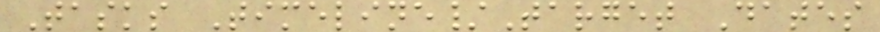Tasks Timeline/Target Dates
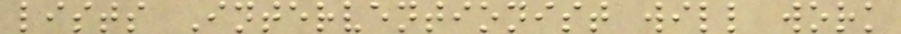lists Interventionist will work
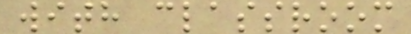with classroom
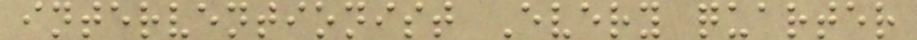interventionist Every quarter
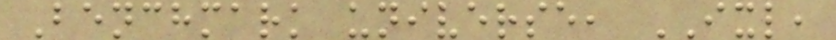Benchmark universe, IXL,
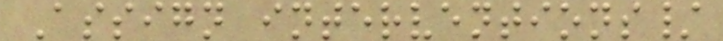Assign interventions/
